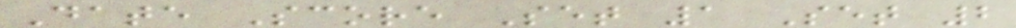Date Score Set 1 Set 2
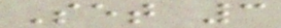Set 3
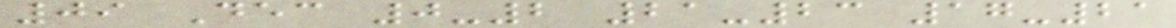09 Dec 0-2 21-23 17-21
